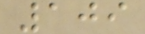109
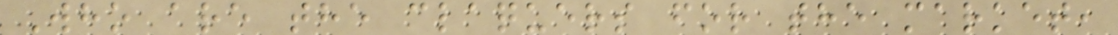Who are the claquers for the market,
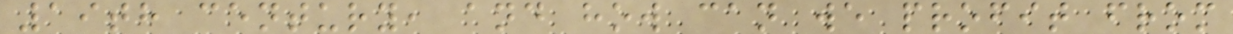19th century, and how can we profit from
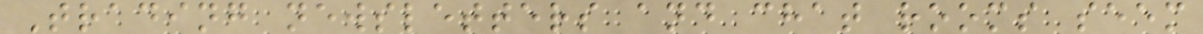Trading newsletters and chat rooms seem
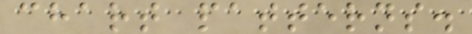chart patterns.
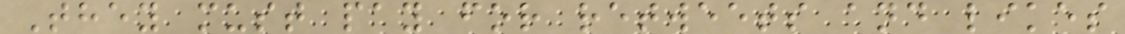They must pay for retweets and likes
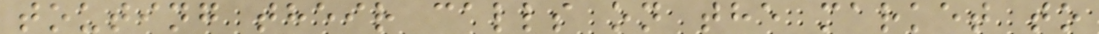touting their calls on the market to
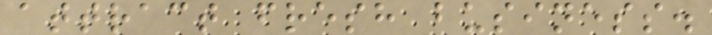attract fresh business.
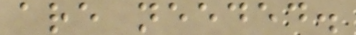are needed.
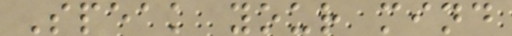Speak your mind
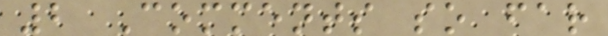2 Comments so far
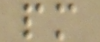pm
